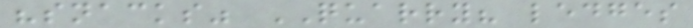"snacks" QUARRY? ledges
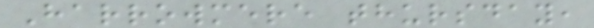Harrowmere thursday,
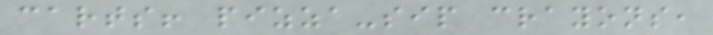carts! pizza-sip crayons,
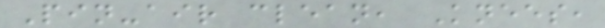Pin-air clean, Knees,
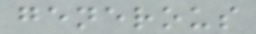generous
